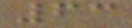63
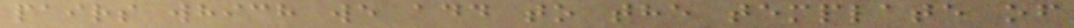pairs which we add to the template of
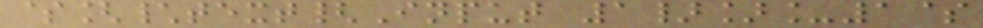$[\text{Input 1}]_1$
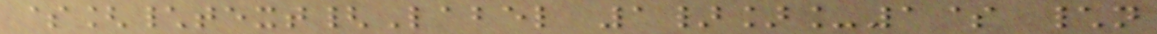$[\text{Label 1}]_1$ \n
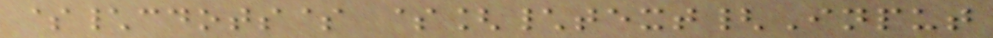$\cdots$ $[\text{Input
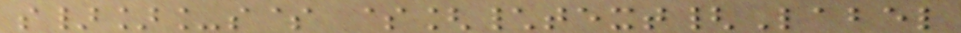s}]_s$ $[\text{Label
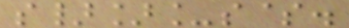s}]_s$.
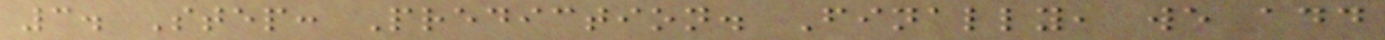3. Step: Prediction. Finally, we add
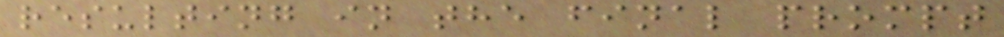resulting in the final prompt
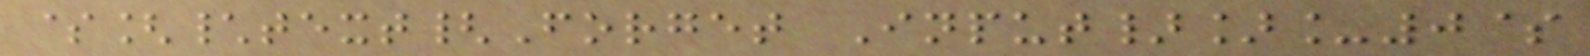$[\text{Forget Input}]_0$
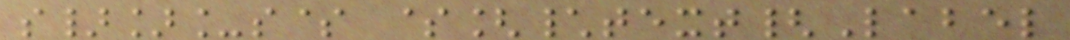s}]_s$ $[\text{Label
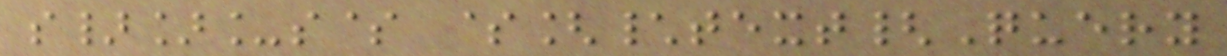s}]_s$ $[\text{Query
